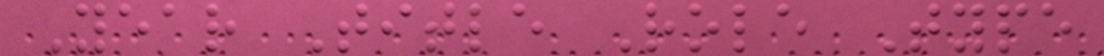Year Title Role Type
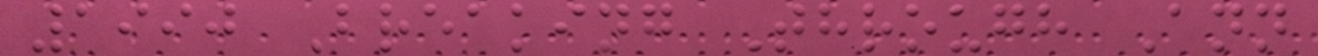1990 Breaking Through Ann
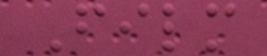Film
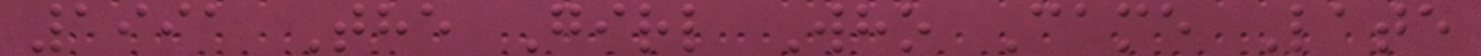1991 The Girl Who Came Late
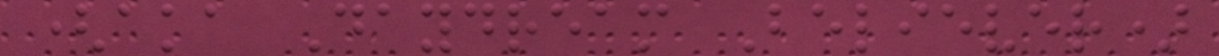(aka Daydream Believer)
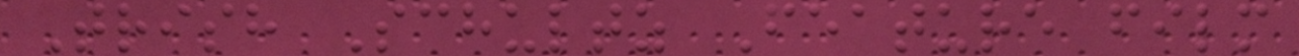Trish Schultz Feature film
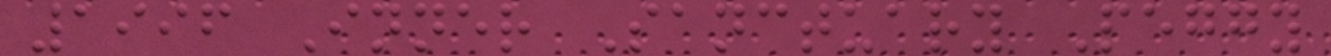1996 Inner Sanctuary Peggy
